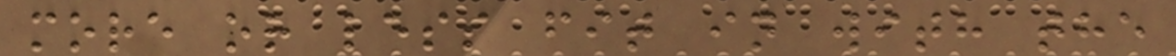more or less fit in with the
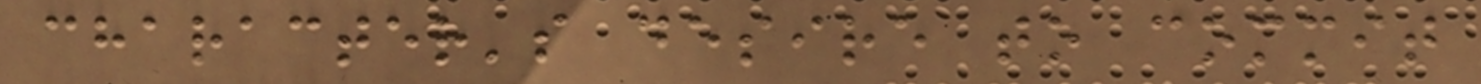character's desire to commit
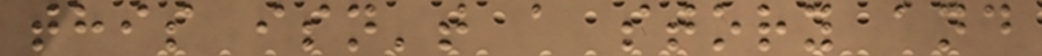this isn't a story and
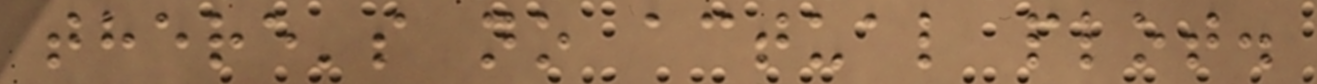there's no actual plot.
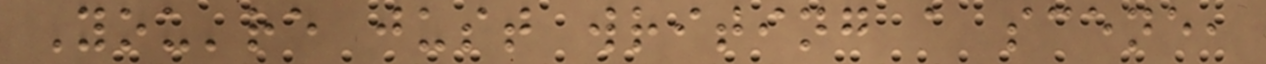You're just writing a scene,
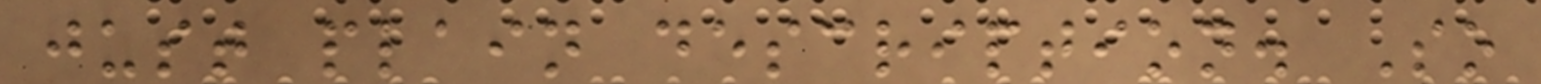just plain description. So
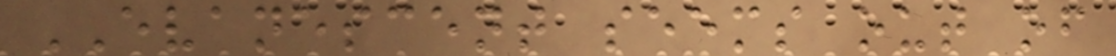EVANESCENT seems out of
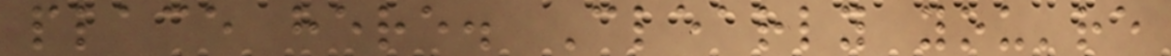place here. Clearly you're
